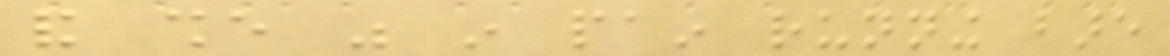and she was in pain running bare
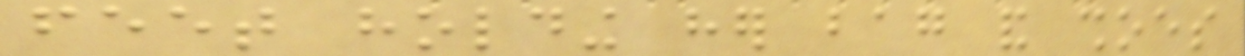feet holding her bag and shoes
